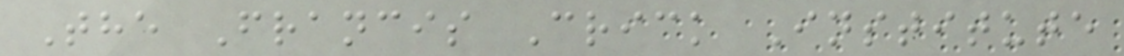The Francis Crick Institute
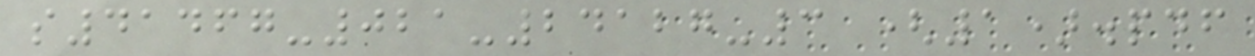s41467-021-24127-3 (1).pdf
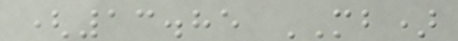(13.85 MB)
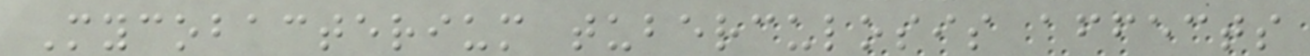Mycobacterium tuberculosis affects
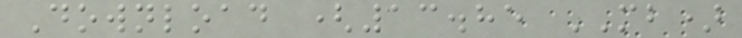Download (13.85 MB)
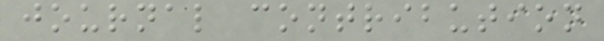journal contribution
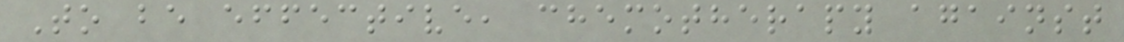To be effective, chemotherapy against
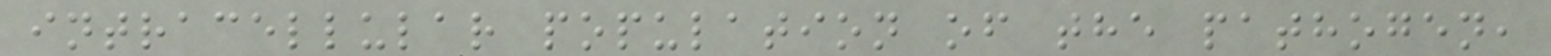intracellular population of the pathogen,
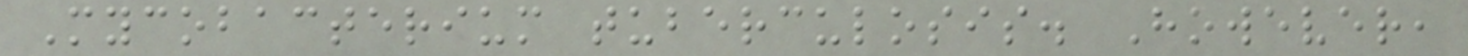Mycobacterium tuberculosis. However,
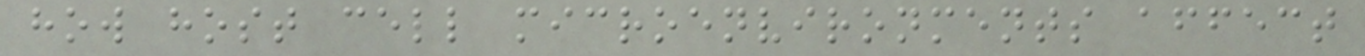how host cell microenvironments affect
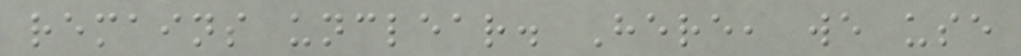remains unclear. Here, we use
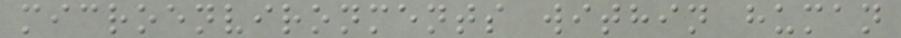microenvironments within human
